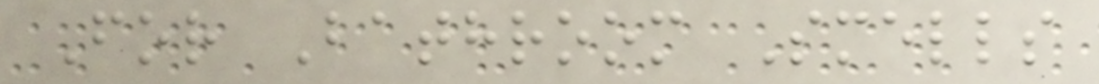For Bathroom Smells
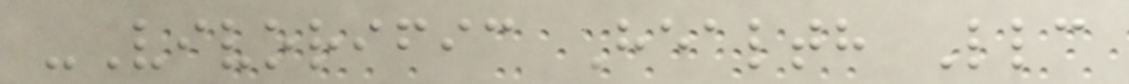-Vivorific Health Llc
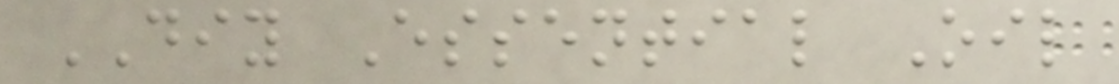DIY Essential Oil
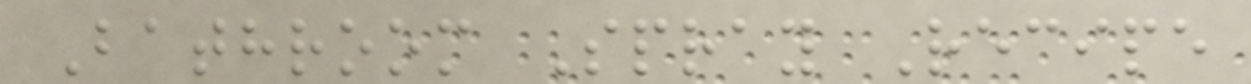Bathroom Spray Recipe
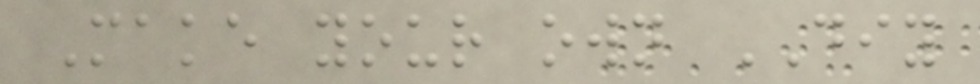Make your own DIY
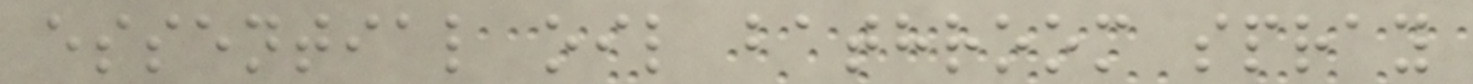essential oil bathroom spray
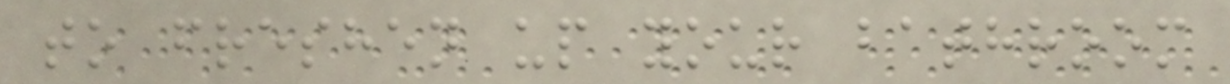to freshen up your bathroom
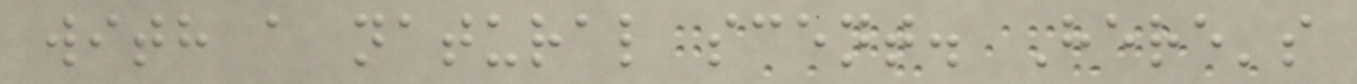with a natural scent. Here's
